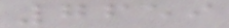7659
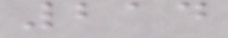214
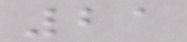21
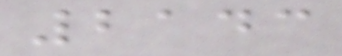2143
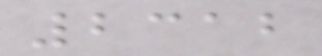2312
